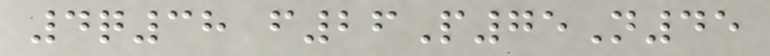4q38 f26P75N45
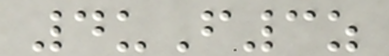4uF3z
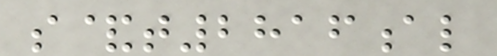s&t2816al
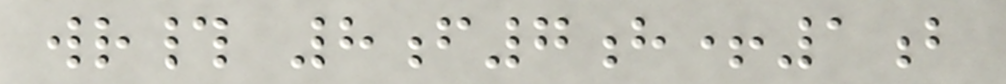wr# 8f7h+1b
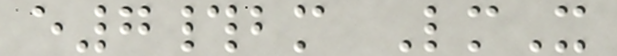e7#bm LmX
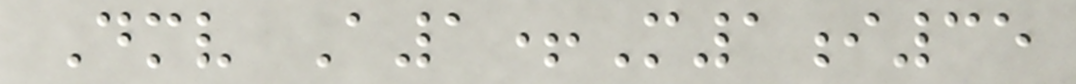Dmv A1+M1i35
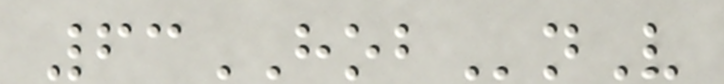63HOBnV
